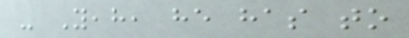- Yeah, he has to
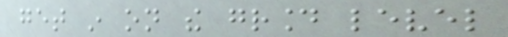get in on the ground level
